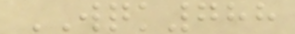WQK788
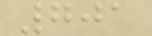701
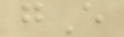gE
